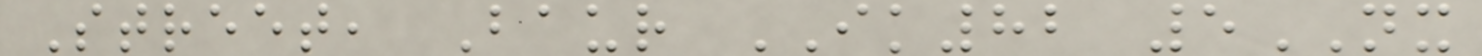Street, Baur IK82 5NX
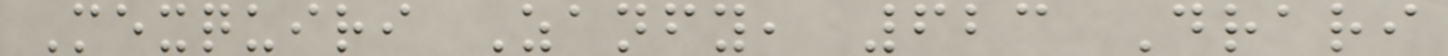Mexquiri Zanfy, 623 Drari
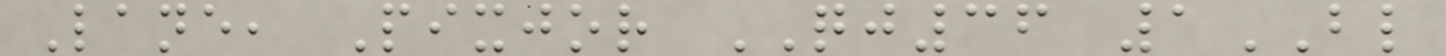Lane, Pixjor QJ36 1BL
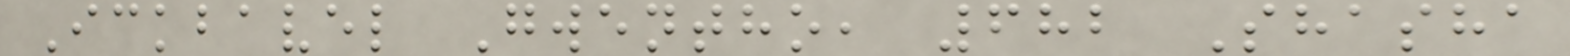Ickbavel Gwentho, 682 Shasha
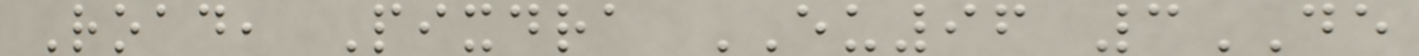Road, Pixdra EU96 3DE
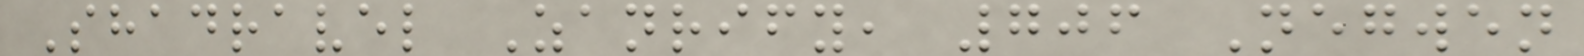Shadravel Zanrify, 706 Negwen
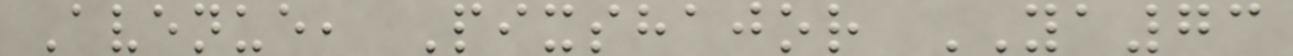Avenue, Pixshajor YA73
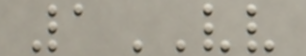1VV
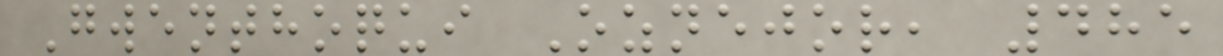Gwenthoqui Oznejor, 485
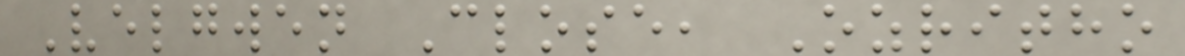Velgwen Close, Ozritho
